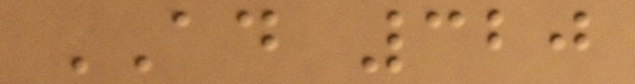AD 320
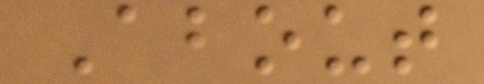About
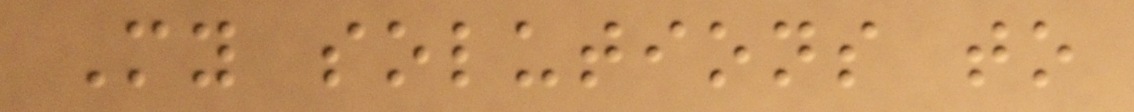My solutions to
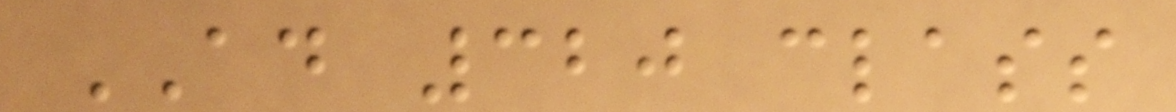AD 320 class
